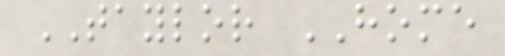TAYLOR HOME
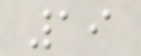19
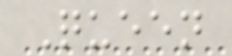Queen
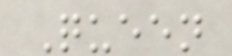Queen
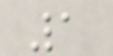1
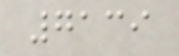7139
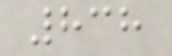838
